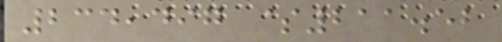234,497 $211.52
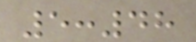5:48
